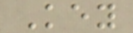Key
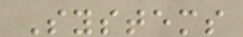Systems
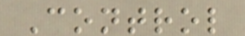Control
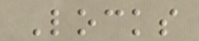Locks
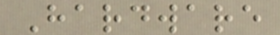Hardware
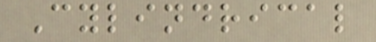Cylindrical
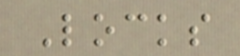Locks
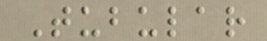Tubular
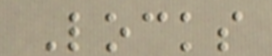Locks
